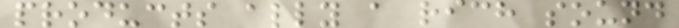products ally a rich sound
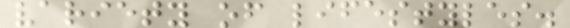variety of lifestyles.
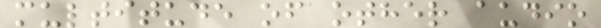multitude of other audio
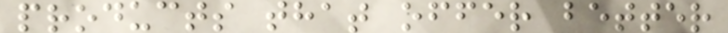products that offer better
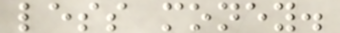less money.
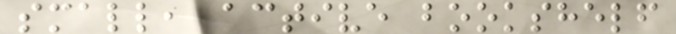small, active bookshelf
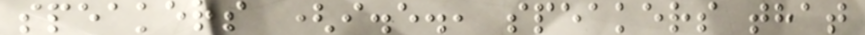speakers (i.e., speakers that
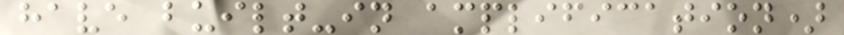have built-in amplification)
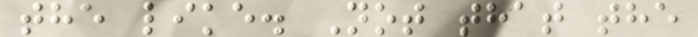the like. Not that the
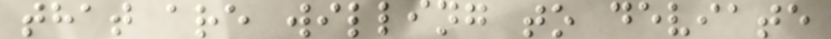that are willing to deviate
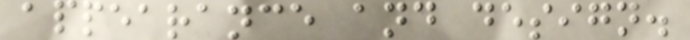appearance and design.
